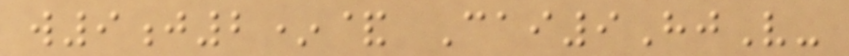w9j2*& Cai9HjV-
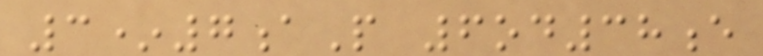3*7aP 6od38e
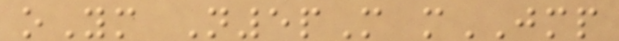oYm N5pM mJMP
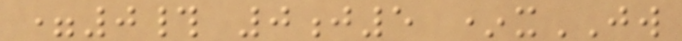=0# 0j5 *xJW
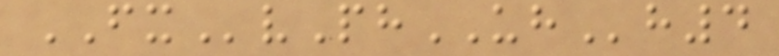FXvPhUHh4
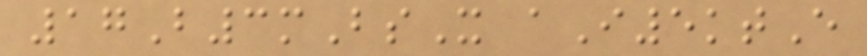17B3mBsX aI5ktE
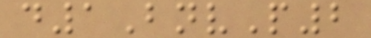d1BnvP2
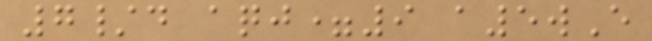7/d aqj=9 a5wE
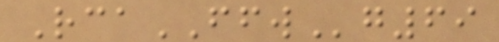RcaFFWg69
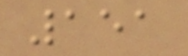151
